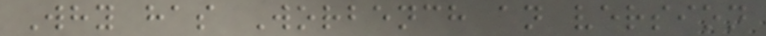Why has Worbench an version
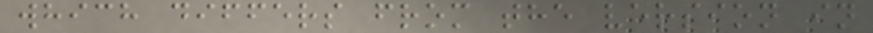which differs from the version in
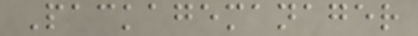Packagemanager
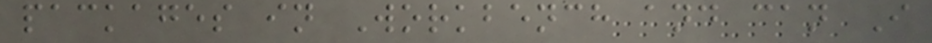packages in Workbench and can I
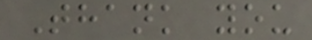Thank you
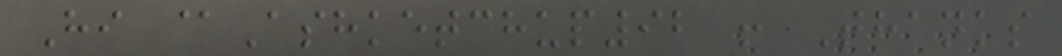Hi @Ashketchup92 ! Thanks
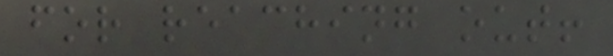for reaching out!
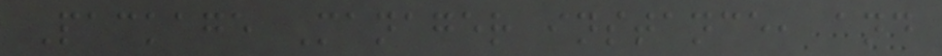Package Manager instance, and
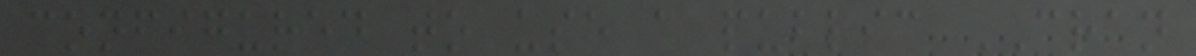configured to use a public CRAN
